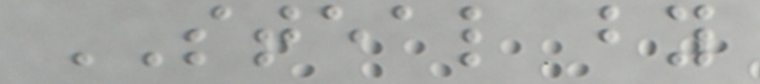STEAL by
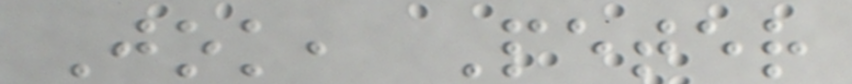Jok, Peter
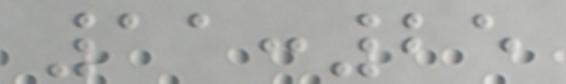11:25
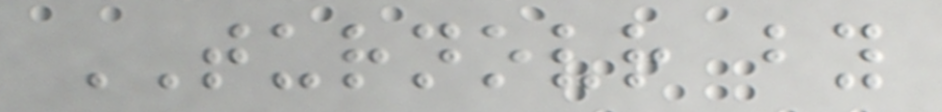TURNOVR by
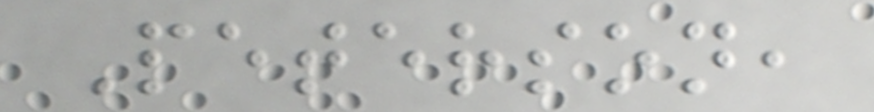Peterson,
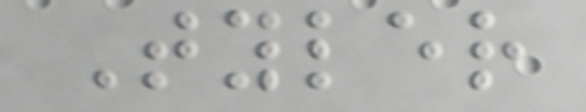Tyler
